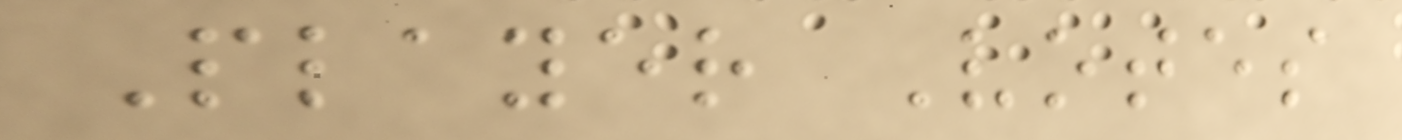Player Votes
